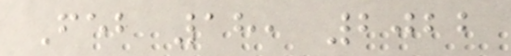Feb 18, 2022
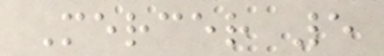Mercer 5
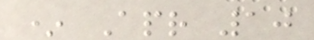* Apr 10
